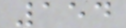154
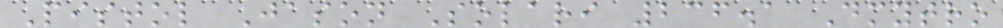Pistol Jason Solari 236.1 Dmytro
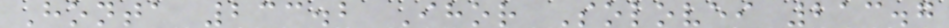Honta 233.2 Ihor Solovei 213.7
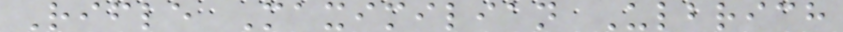Rifle Maximilian Ulbrich
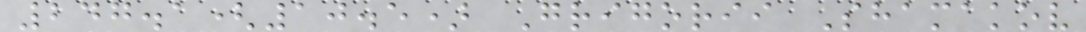247.1(10.5) Grigorii Shamakov
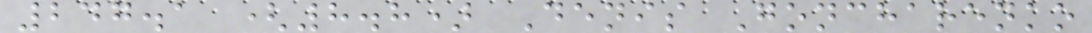247.1 (8.8) Denis Goncharenko
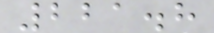221.8
